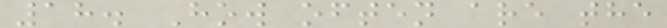18. How often are the
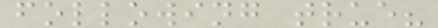following true?
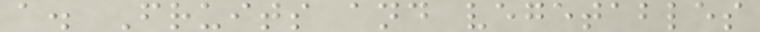a. Fruits and vegetables
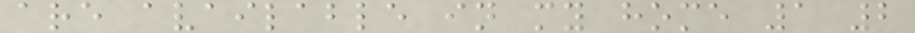are available in my home 1 2
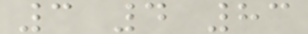3 4 83
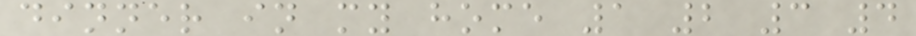dinner in my home 1 2 3 4
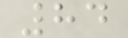84
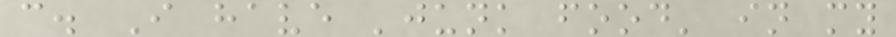c. I have 'junk food' in my
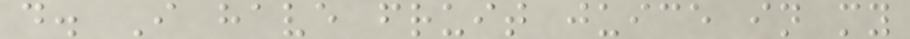d. I have fruit juice in my
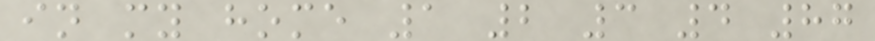in my home 1 2 3 4 87
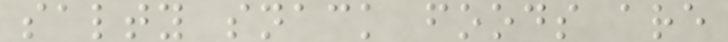salty snack foods are
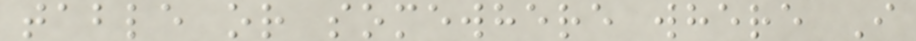table or somewhere where I
